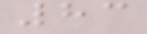83
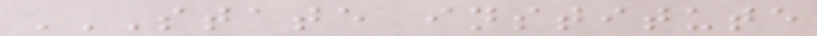STATE INSTITUTE
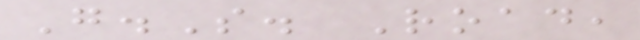G.S. Road,
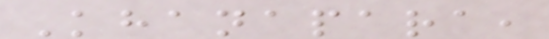Khanapara,
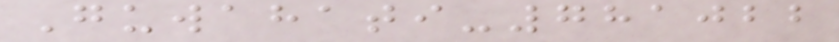Guwahati-781022
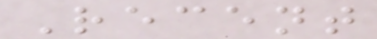Recent
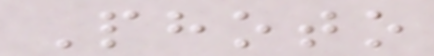Photo
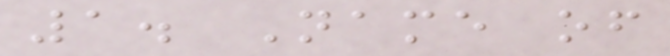1. Name of
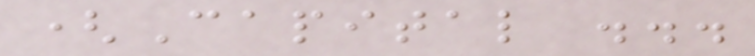(Capital ...
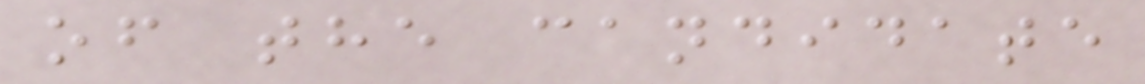of the candidate
